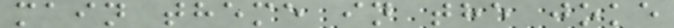main theme in the joke
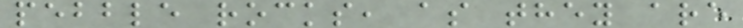pebble rocks, as they are
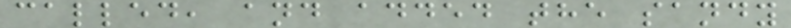called, and added the sandy
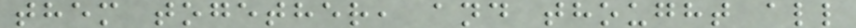them together, and thought all
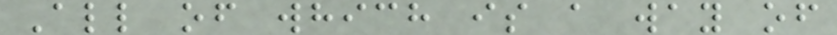All of which is a way of
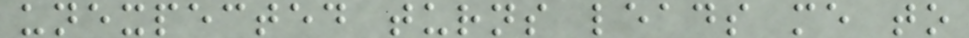unexpected turns leads me to
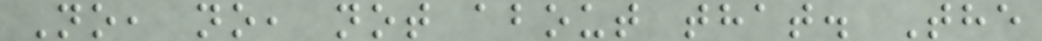No, no, not about that. The
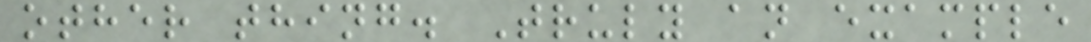other thing. Truly an example
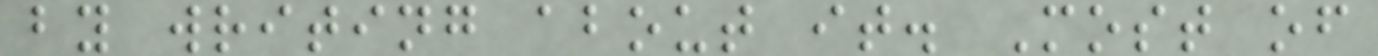by writing about it. Most of
